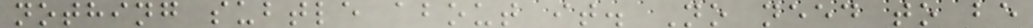nothing subtle about it. No need to be
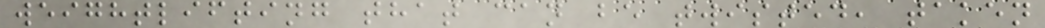weightlifting that can be twisted, taken
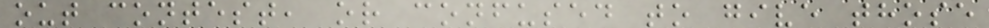out contest, or confused to give those
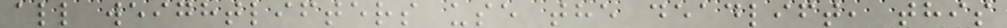all weightlifters use the deadlift, this
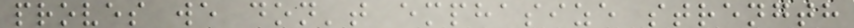proves we don't emphasize strength
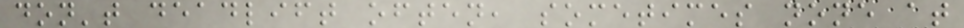don't deadlift often, sometimes none at
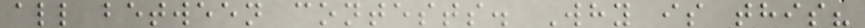all between contests. Why is this?
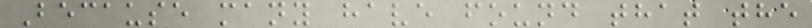Because many have found that the
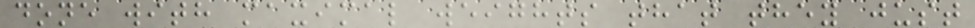done with maximal weights that they just
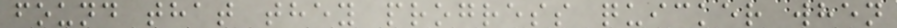found that they progress quicker when
